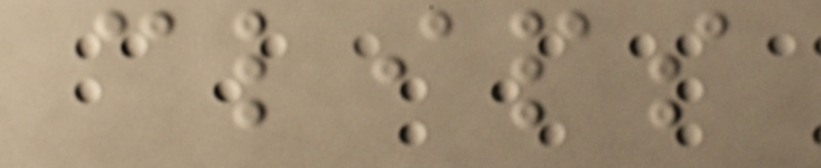clips
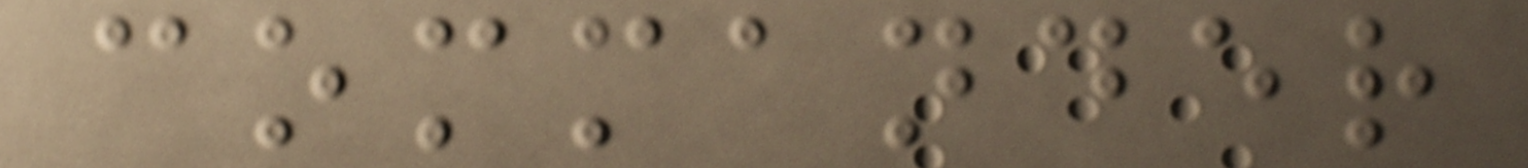commander
